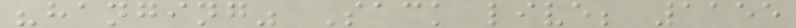"hanging" Sack live; 1155
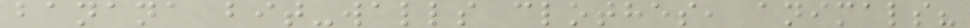banana bit-walls clothes, animals?
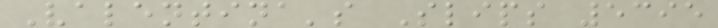Valentina's Slips 5395
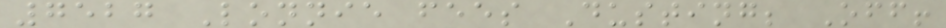7527 Lonnie fees Dusting; Off!
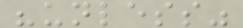"unless"
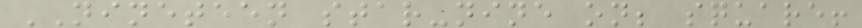NINETEEN star-nine on; square!
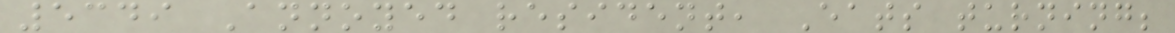5349 Annoyed resident, Eats turning;
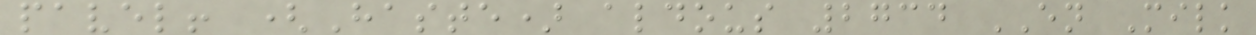pavel! (Haste) aldous 2734 EN Milk
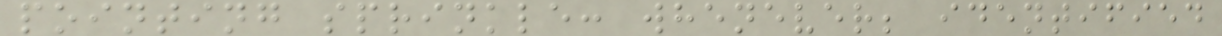pointing sprinkle: whenever; identified
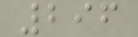296
